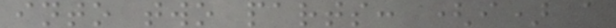into two parts: (i) a
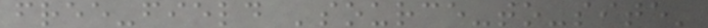free-field 'source-to-site'
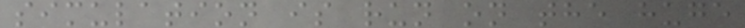simulation is run on the huge
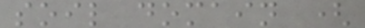soil domain (
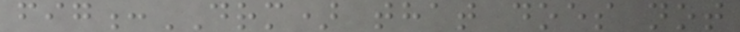fig:DRM) that does not
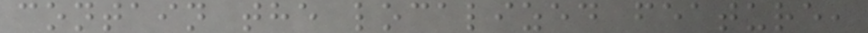contain the localized feature,
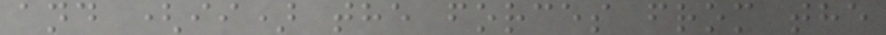and (ii) the forces from the
